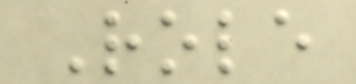Role
